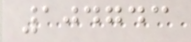104743
